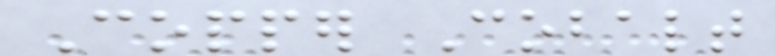Copper Cobalt
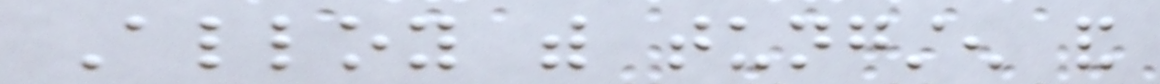Alloy with tungsten and
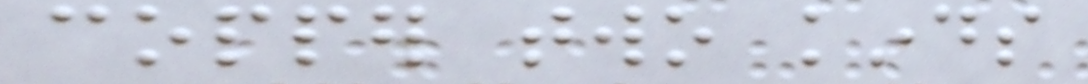copper two kinds
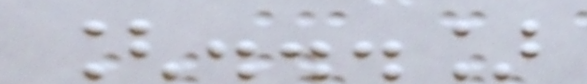[...]
